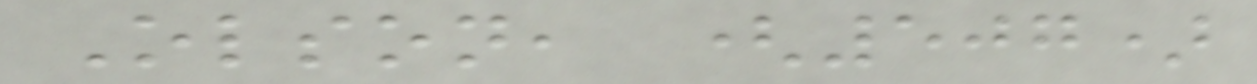Olson, (507)
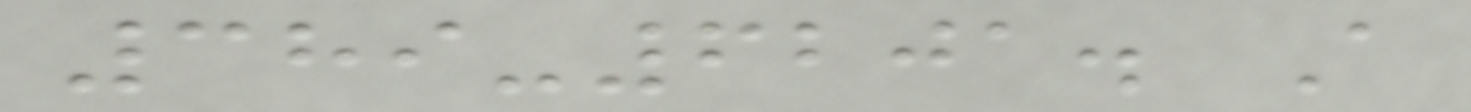389-6201. A
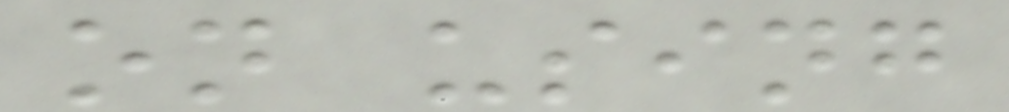on using
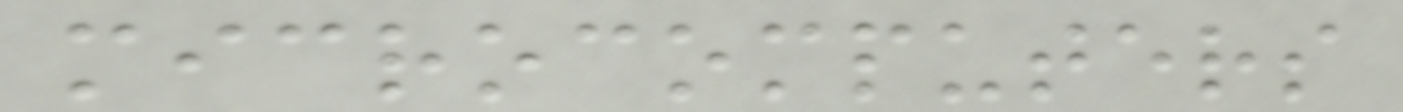microcomputers
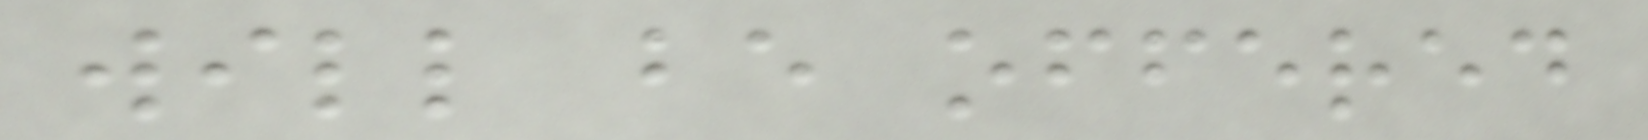will be offered
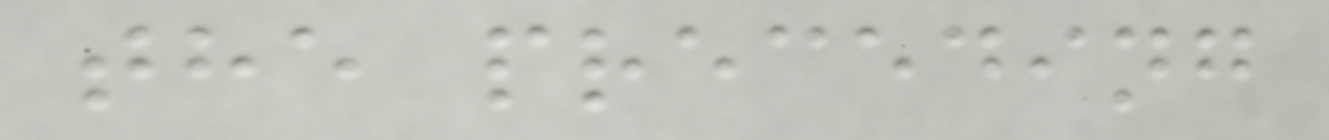the preceding
